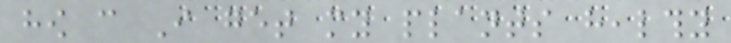how can I get my plants healthy
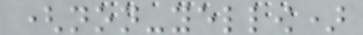(non-yellow)
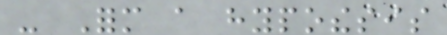- Form a hypothesis
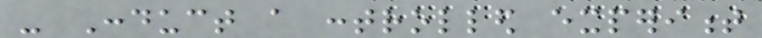- Conduct a controlled experiment
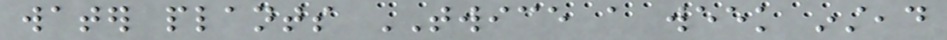water plants TWICE a week instead
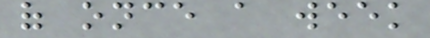of once a week
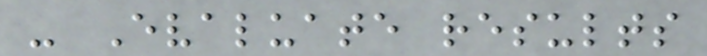- Evaluate results
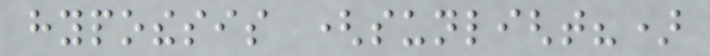hypothesis (sunlight?)
